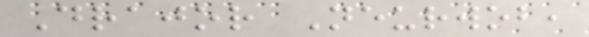Drajor Neurwob,
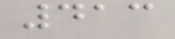413
